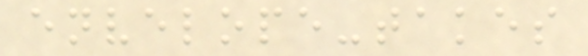envelope-takes
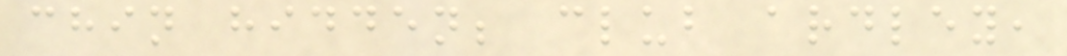chin hidden; club ardley,
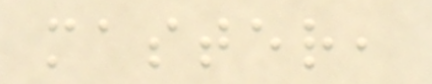master,
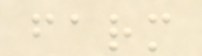farm
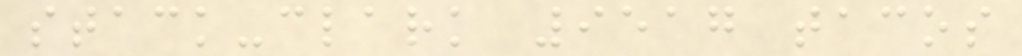stack-clark 9517 tacos
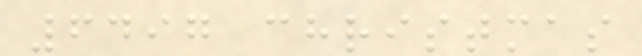6497 christmas
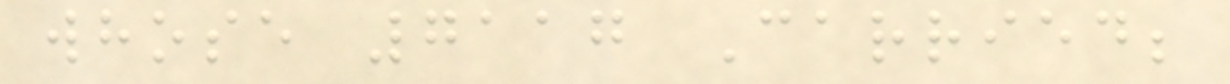whose 7117 Carried;
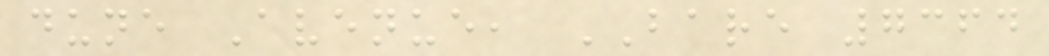dune Avenue, BARE 7364
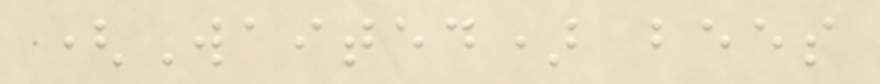(Waited) bees
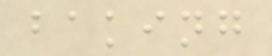baking
